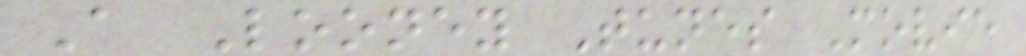A Looney Tunes Movie
